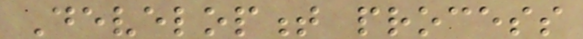Development process
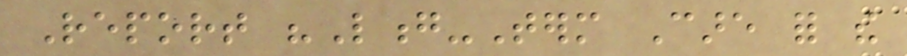Report "Long-Term Care for the
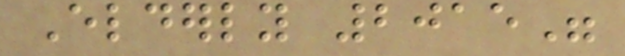Elderly 2015"
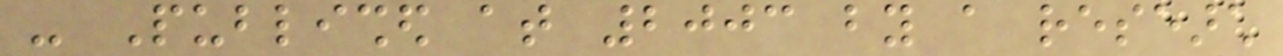- Published at 2003 by a research
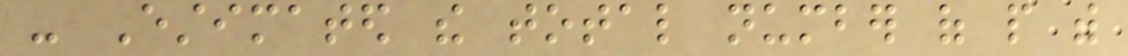- Estimated the total number of people with
